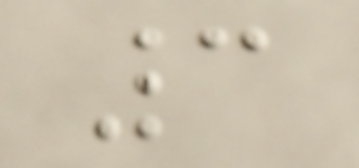3
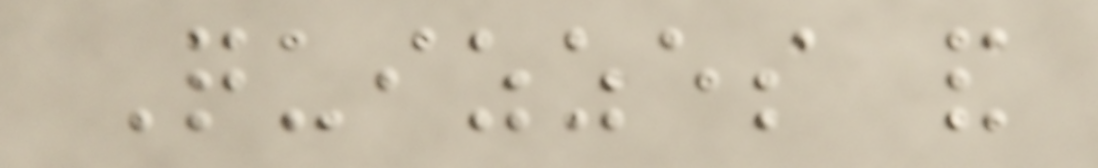Quizzes and
